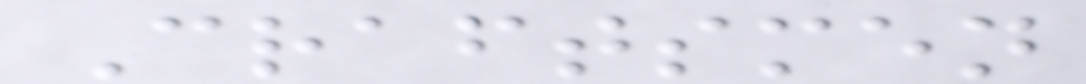Craftsmen
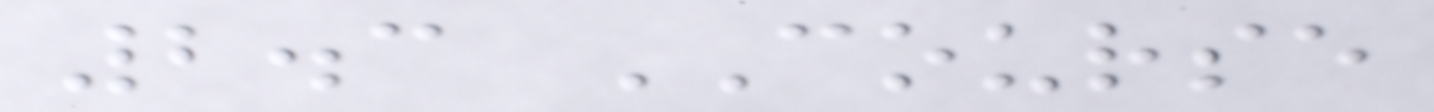2.3 COURSE
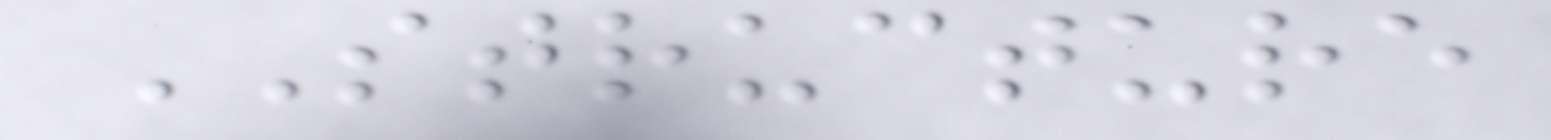STRUCTURE
